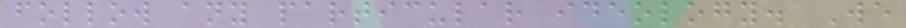follow any particular ideology. We
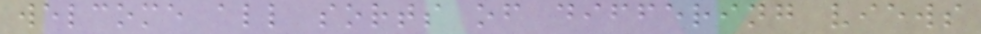welcome all sorts of differing views
